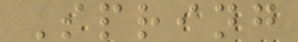Spring
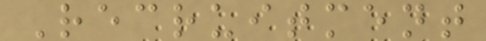Recruitment
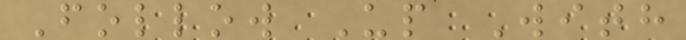Follow Up With
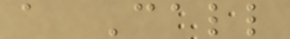a Call
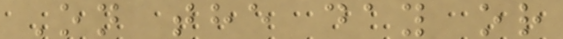On the day or
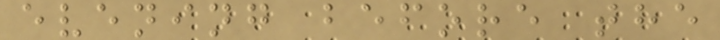evening before the
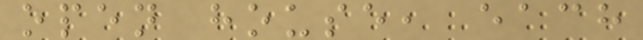open house, each
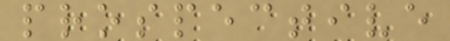prospective
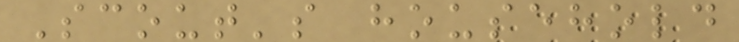Scout's household
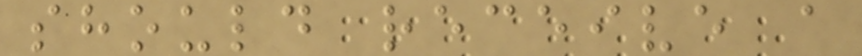should receive a
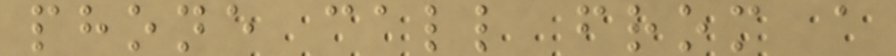phone call from a
